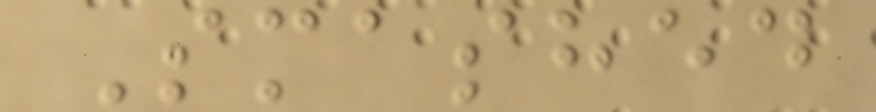Smashed
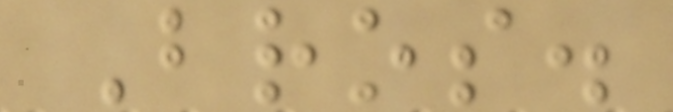Bros.
